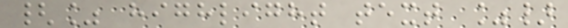{% highlight text %}
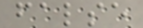false
